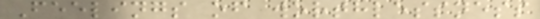Feelings of worthlessness
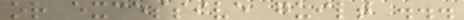or excessive guilt ...
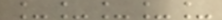_____
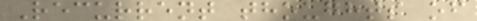Recurrent thoughts of
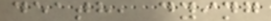death, dying
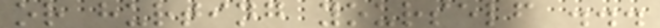or hurting yourself ...
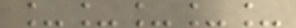_____
